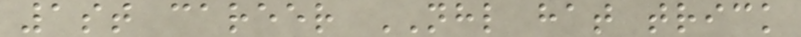1st career NHL hat trick
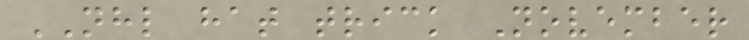NHL hat trick November
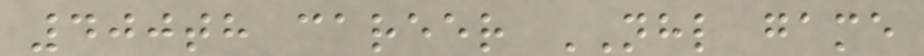400th career NHL game
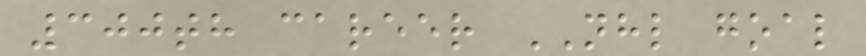300th career NHL goal
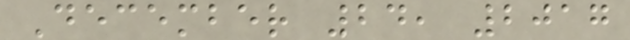December 24, 2017
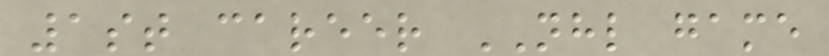1st career NHL game
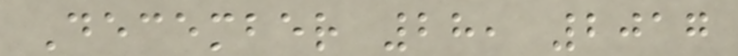December 28, 2017
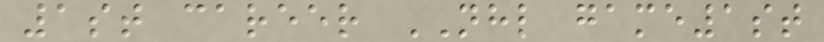1st career NHL game1st
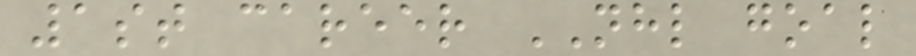1st career NHL goal
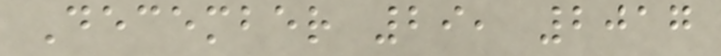December 29, 2017
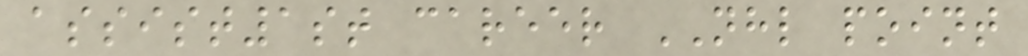assist1st career NHL point
